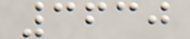3630
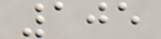105
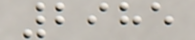2985
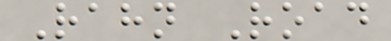Rahn Road
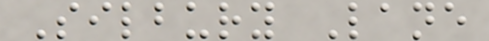Silbury Lane
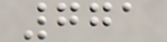771
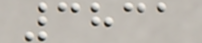3831
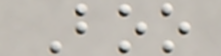Boo
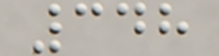348
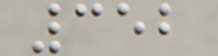352
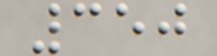350
